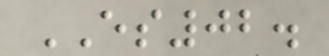ES02.
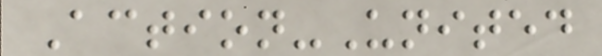Action-United
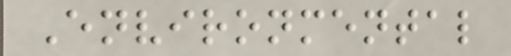Environmental
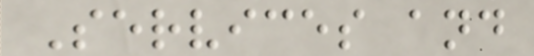Services and
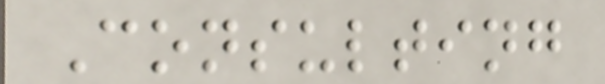Consulting
